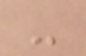-
